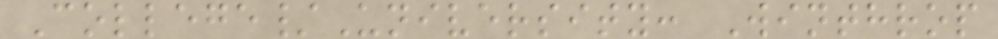College/University: Winthrop
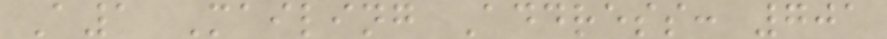A1 Mailing Address: 701
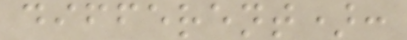different):
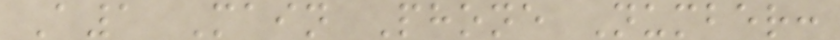A1 Main Phone Number:
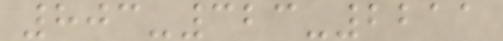803-323-2211
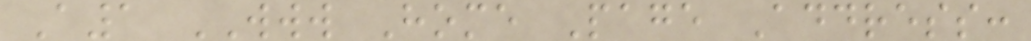A1 WWW Home Page Address:
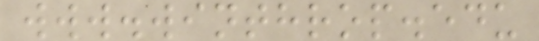www.winthrop.edu
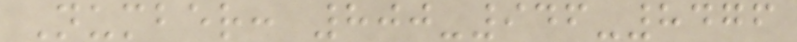Number: 800-946-8476
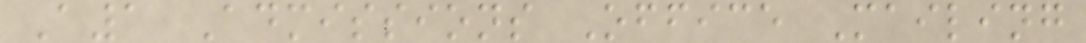A1 Admissions Office Mailing
